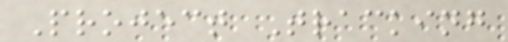Project Tracking
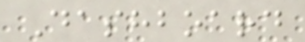Dashboard
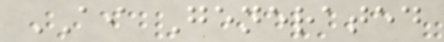AI Generated
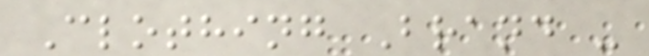Clothing Brand -
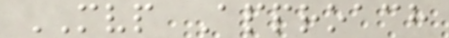MVP Approach
